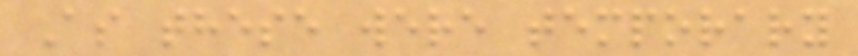As these were temporary
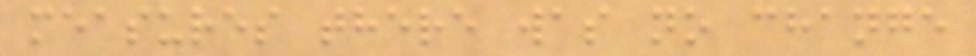measures there was no change
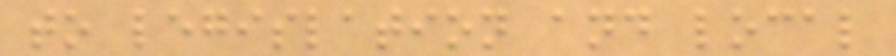to legislation and local
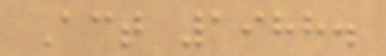Act 1988.
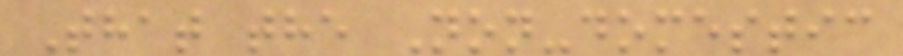That the Non-domestic
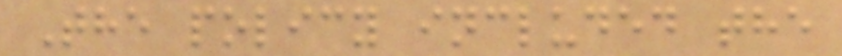The policy included the
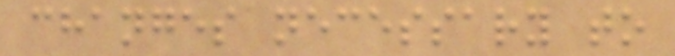changes necessary to
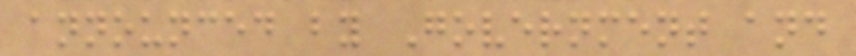announced by Government and
